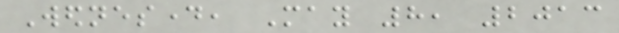Wednesday, May 8, 2013
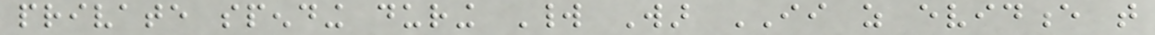private spending during World War II as evidence that
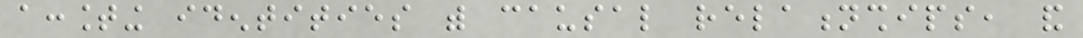accounting identities with causal relationships, and
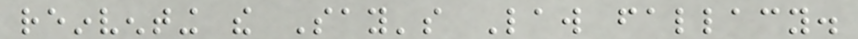reinventing the Say's Law fallacy.
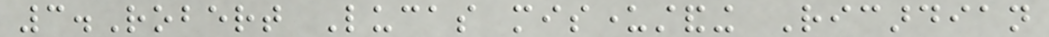3.Robert Lucas misunderstanding Ricardian
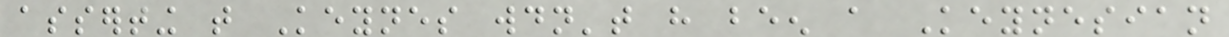asserting that Keynes wouldn't have been a Keynesian
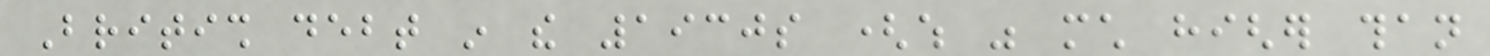British debt in the 1930s (which was much higher than
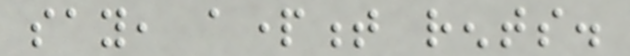say, apartment rents.
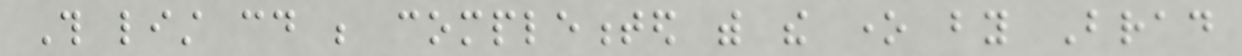This list could be complemented with the one by Brad
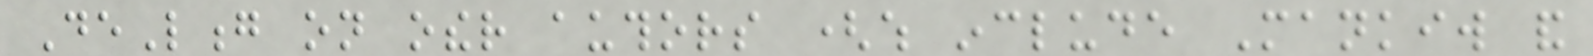DeLong on other authors (which include Mankiw and
